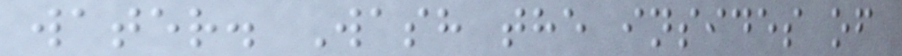water. Wash the insides of
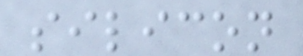silicon
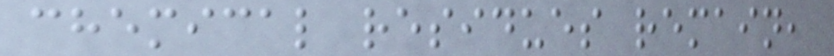chemical residues remain,
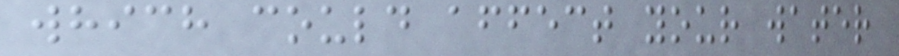which could affect your water
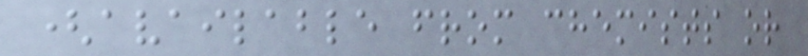(available from chemists or
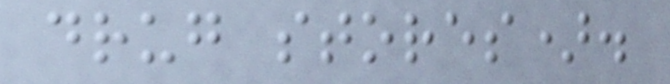drug stores).
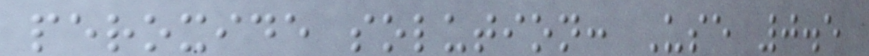peroxide solution: Use 0.5
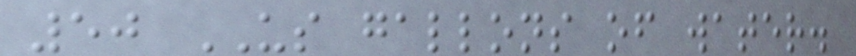50 US gallons of water.
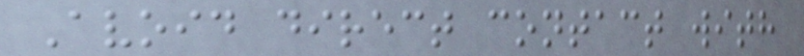Avoid direct contact with
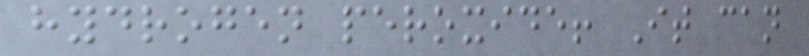hydrogen peroxide! It can
